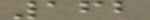162
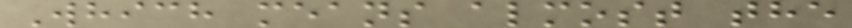Which means almost the
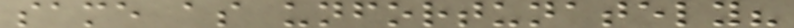same as unfortunately?
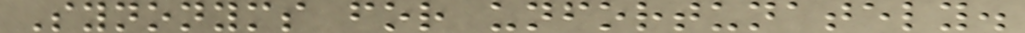Synonyms for unfortunately.
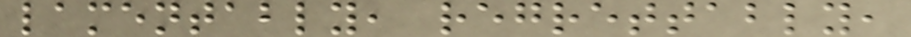lamentably, regrettably,
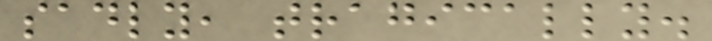sadly, tragically.
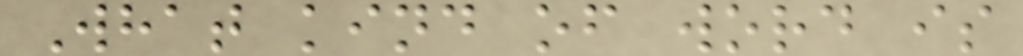What kind of word is
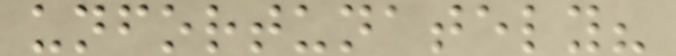unfortunately?
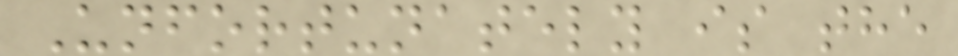Unfortunately is the
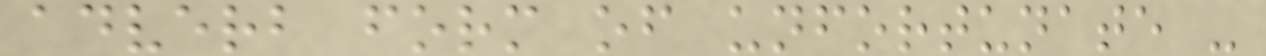adverb form of unfortunate -
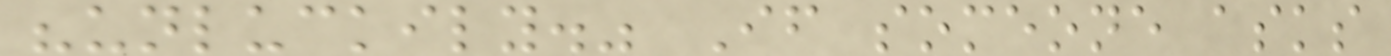"unluckily." If someone asks
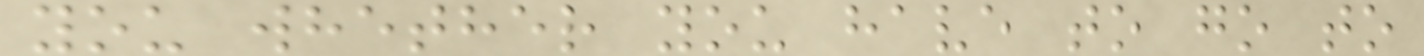you whether you have to go to
